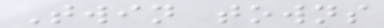Twin towns
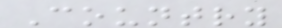Country
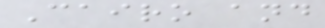Cairo and
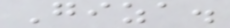Giza.
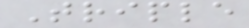Triple
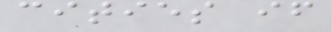cities if
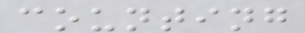counting
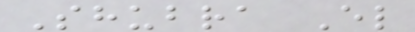Shubra El
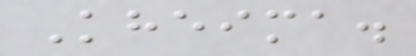Kheima.
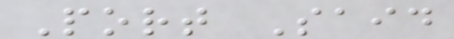Port Said
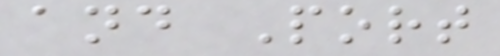and Port
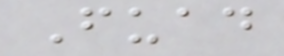Fuad
